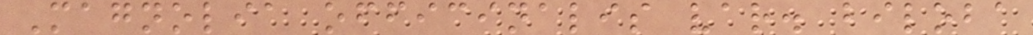Magnolia officinalis var. biloba
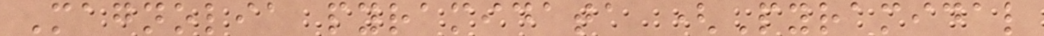Magnolia pyramidata (Pyramidal
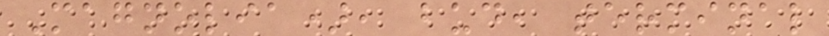Magnolia), bud, terminal
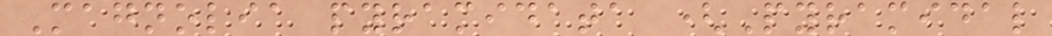Magnolia pyramidata (Pyramidal
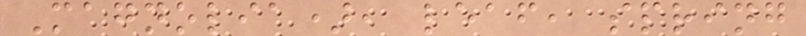Magnolia), leaf, spring
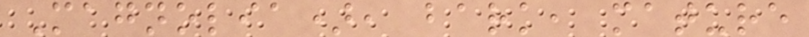Magnolia), bark, mature
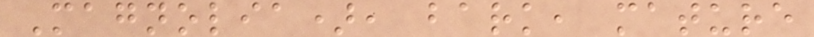Magnolia), bark, mature
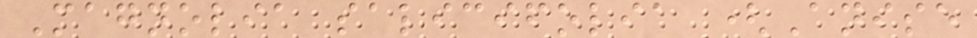Magnolia salicifolia (Anise
